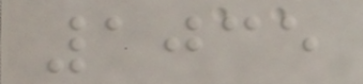1035
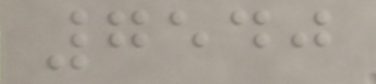7540
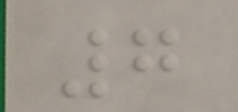7
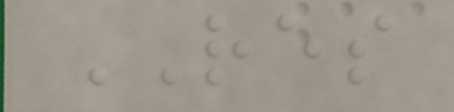RES
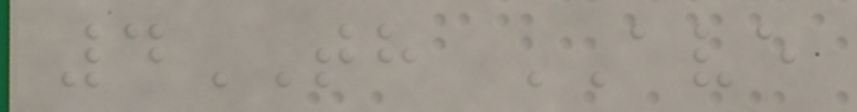4TH AVE
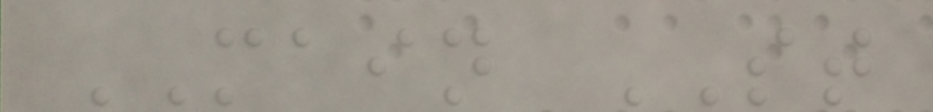MAIN ST
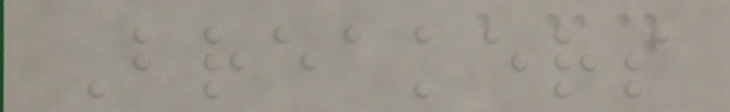Breakers
